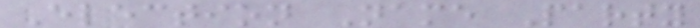Election Name Party
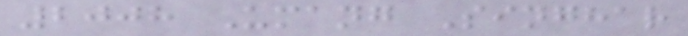2008 Umang Singhar
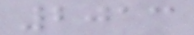2013
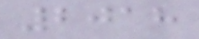2018
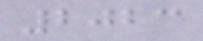2023
